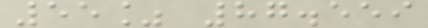55% 87.559
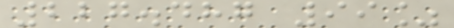227.487 99%
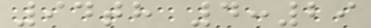94th 4:29
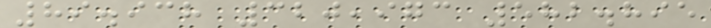89.938 320,973 582.895
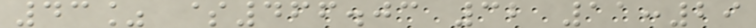43% $466.03 32 11:29
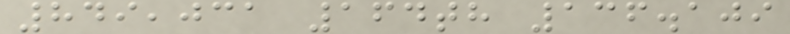849,031 164th 136.109
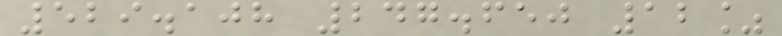529.108 247.650 12%
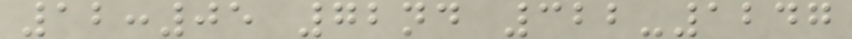12:05 72nd 322-1247
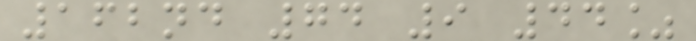162nd 74 9 44%
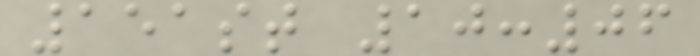151st 10:06
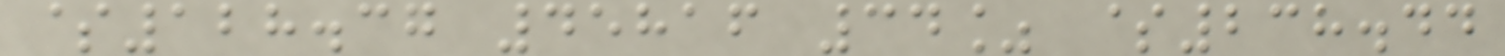$128.37 45816 34% $238.44
